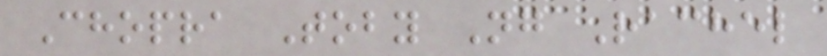Chopra Toby Ng Rachel
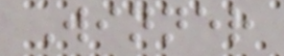Winner
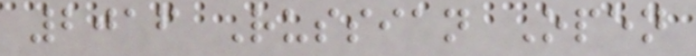2016 Russian Open
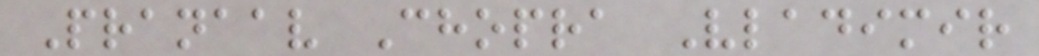Pranaav Chopra Vladimir
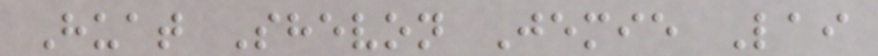Huat Shevon Jemie Lai
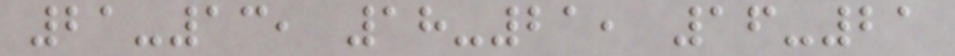21-13, 18-21, 16-21
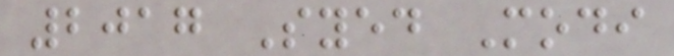2017 Syed Modi
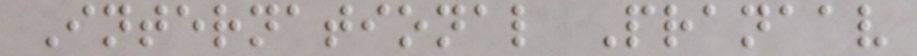International Pranaav
